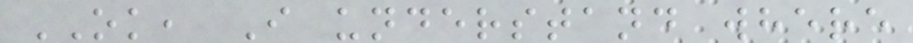OK, I understand where
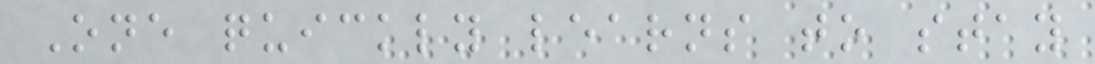One quickly learns to stay
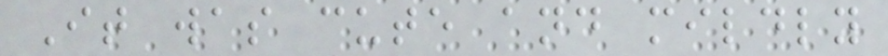It was cute and mildly
